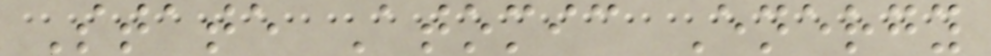State Atomic Energy
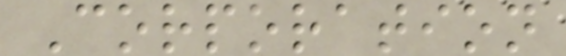Corporation
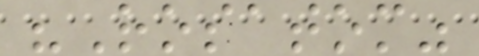"Rosatom"
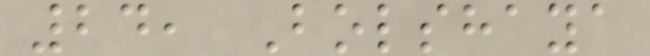24, Bolshaya
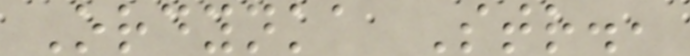Ordynka Str.,
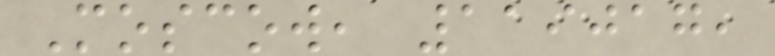Moscow, 119017,
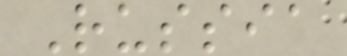Russia
